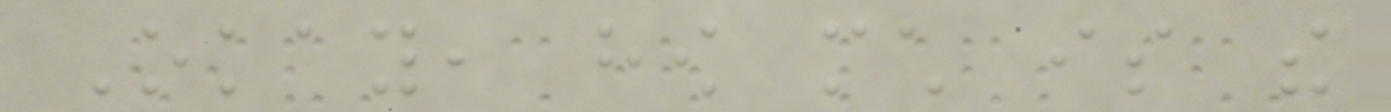Okay, how much is the
